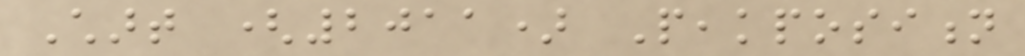Chart (2011) Peakposition
